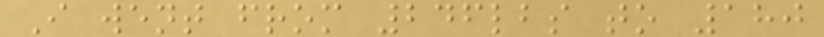I went from 246lbs to 180
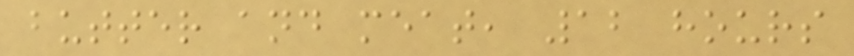butter and meat, 12 hours
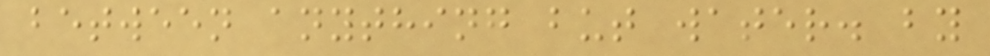between anything but water. by
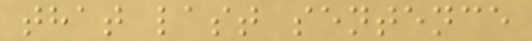that last sentence
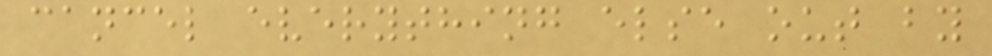cancel everything else out by
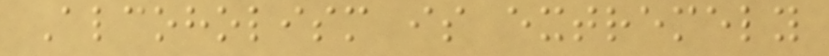Alcoholism is extremely
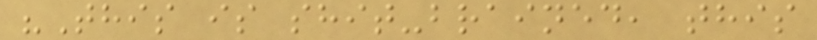"This is shit-brained, this
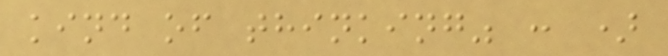kind of thinking" : )
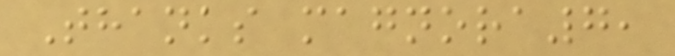Thanks magnora7,
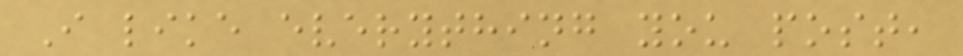I like everything you post,
